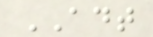ADT
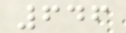646
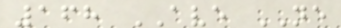168 AVE NE
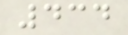434
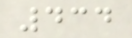434
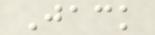Jack
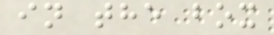in the box
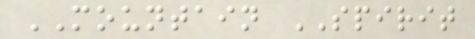MOUNTAIN SPIRIT
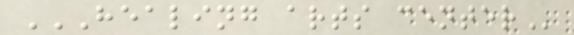HEALING ARTS CENTER
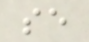se
